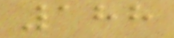188
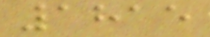1815
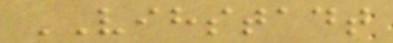VIHSTADT
